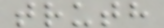truth
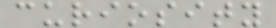curiosity
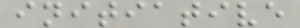initiative
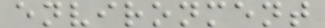environment
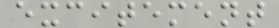excitement
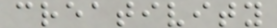creativity
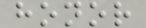honor
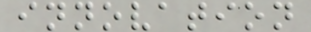innovation
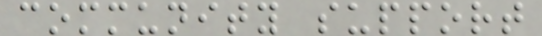community support
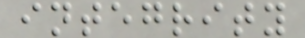integrity
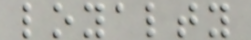loyalty
